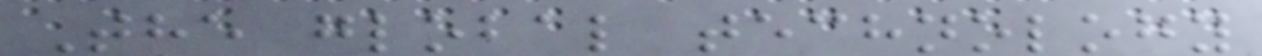The global technology
